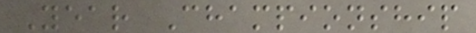Year Championship
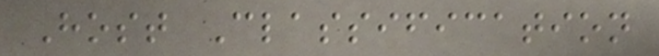Host Classification
